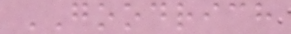GOODRICH
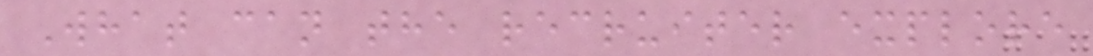What can the recruiter explore
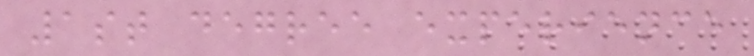1st degree experience
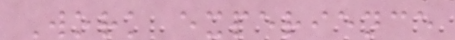Work experience
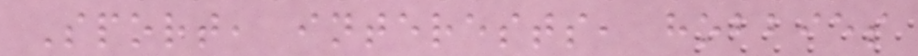Sport, interests, hobbies
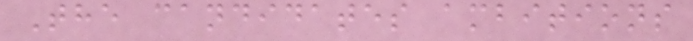The candidates ambitions
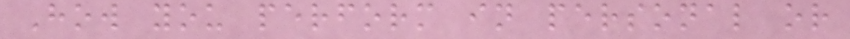How you perform in personal or
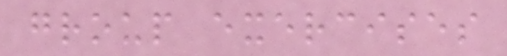group exercises
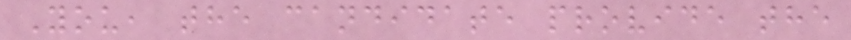You, the candidate provide the
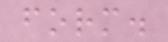form.
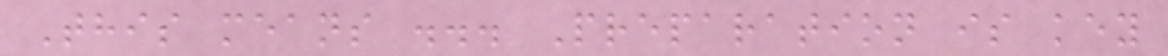This means ... Preparation is key
